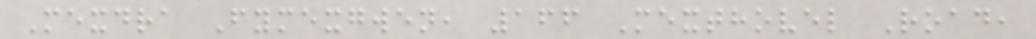Mexdra Fymexgwen, 166 Mexthovel Road,
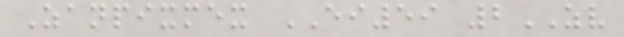Zanpixmex EI59 2ZV
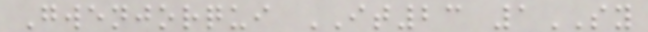Gwenjorqui IT23 1SY
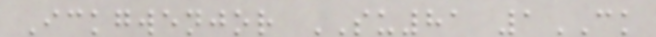Ickgwenjor SU81 1CK
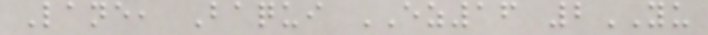Lane, Baqui EZ16 2YU
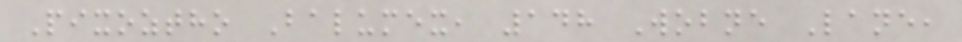Pixoztho Balumex, 148 Wobne Lane,
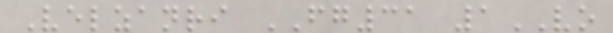Velzanri FG31 1VO
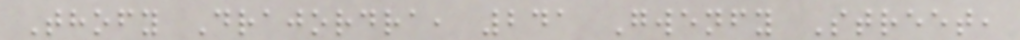Thofy Drajordra, 241 Gwenfy Street,
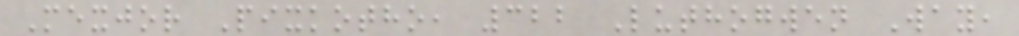Mexjor Pixkotho, 322 Luthogwen Way,
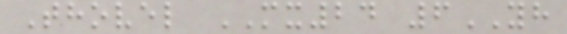Thovel MX24 6YH
